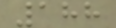188
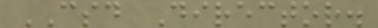CSD Director.
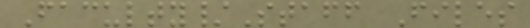Faculty/Staff Files
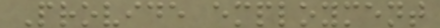Provide employment
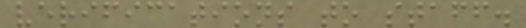verifications to staff.
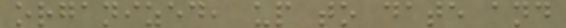organized, up to date and
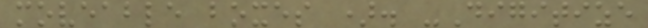moveable boxes ). -Digitize
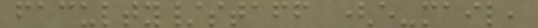faculty/staff (e-mail,
